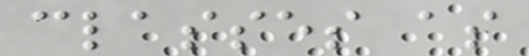classes as
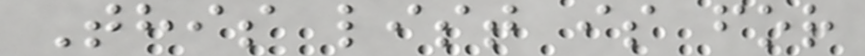This list is for
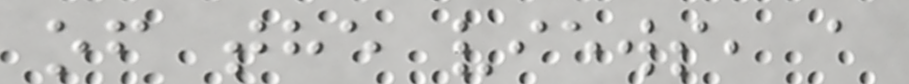of the views, a
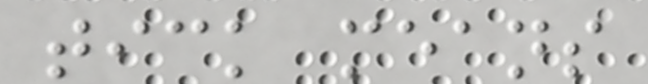tick means
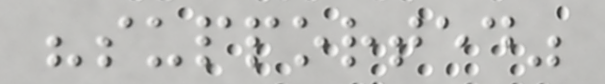"supported"
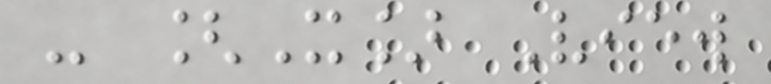- [X] View
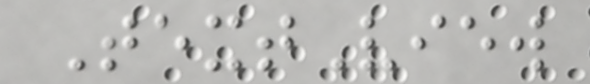TextView
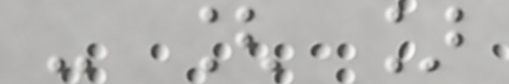- [ ]
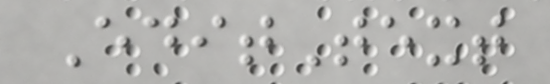EditText
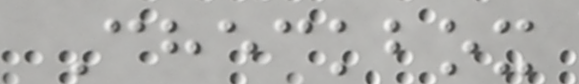Checkbox
